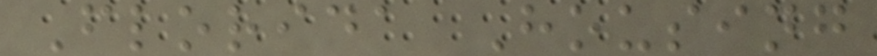Florida Housing
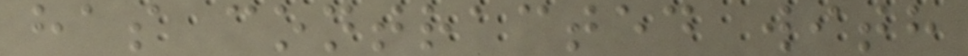has contracted with
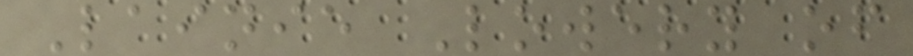Lainie Lowery of
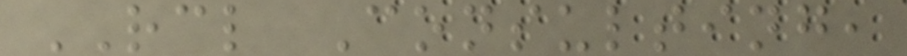RCL Consulting,
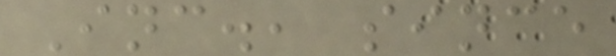Inc., since
